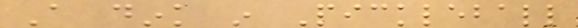A dink in Pickleball
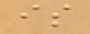is
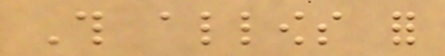This allows for
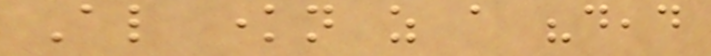Also known as a "dead
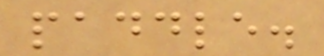paddle.
